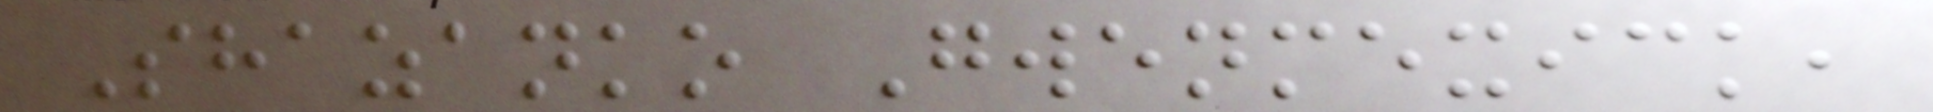Shazanko Gwenmexick,
